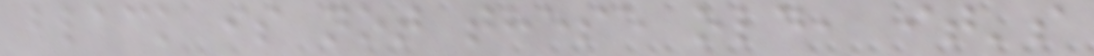black is not these old, it's
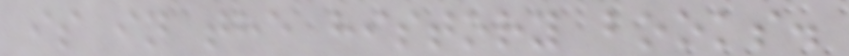is in the history books.
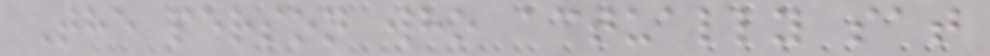The person who actually sat
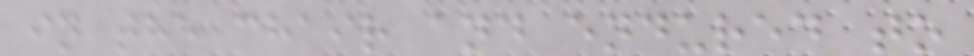in the chair and endured to
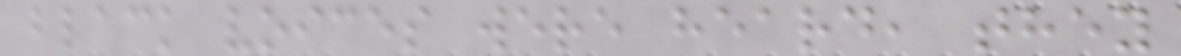black voices were heard, they
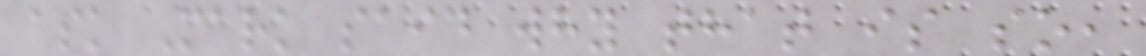ask Mark said why that is so,
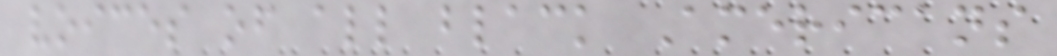voices of all black Americans
